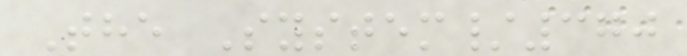The System/370
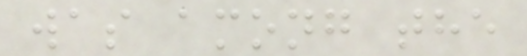was among the
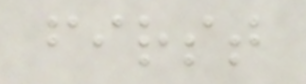first
